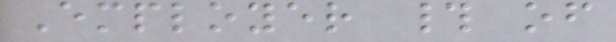Employer # of
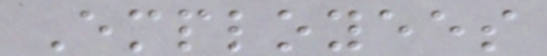Employees
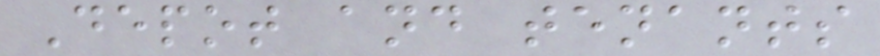Depot and tenants
